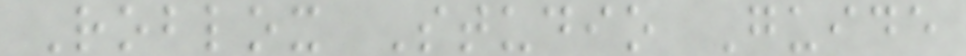Roblox Studio Guide
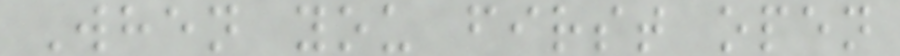When you first open
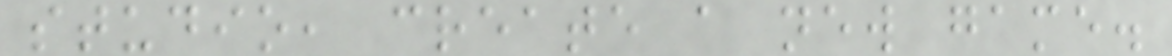studio, create a new game.
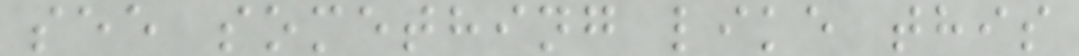see something like this
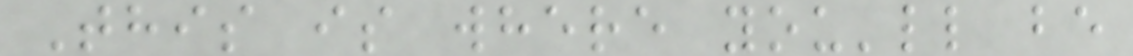This is where you'll be
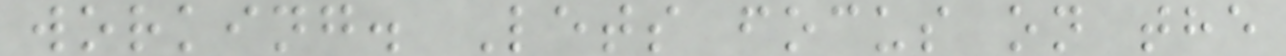working. Lets focus on the
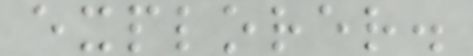explorer.
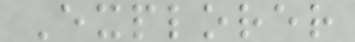Explorer
